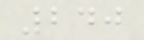240
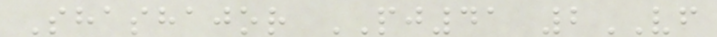Shashajor PJ41 2VF
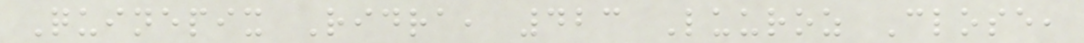Quinepix Ridra, 423 Luuroz Close,
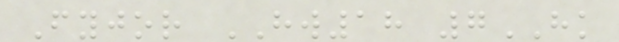Fyjor HW18 7HK
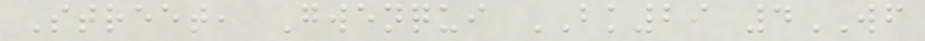Street, Gwenqui BK29 4WF
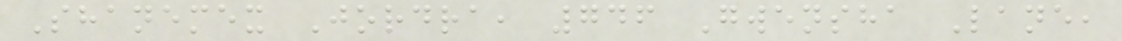Shanemex Jordra, 746 Gwensha Lane,
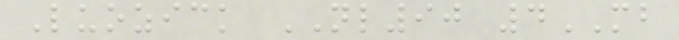Luozick NL90 4MB
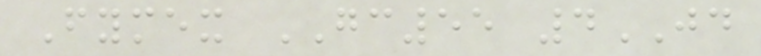Fymex GC55 4JD
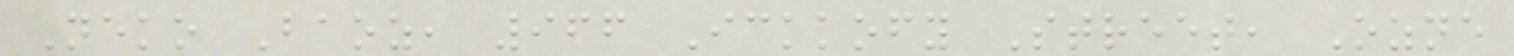Neko Baoz, 966 Ickkofy Street, Ozne
